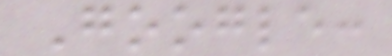Google:
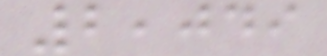2,049
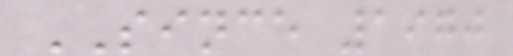SINCE 1970
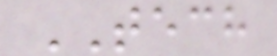TECH
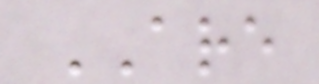ARE
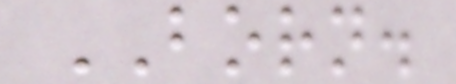BORN.
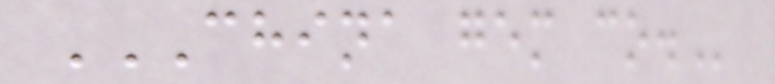CHINA GEM CO.
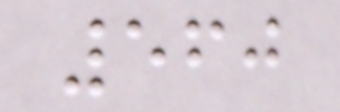560
